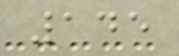145
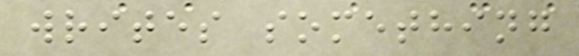writes something
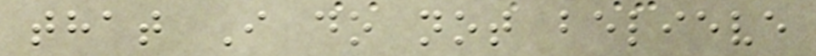that I do not believe
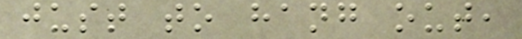just to hang out,
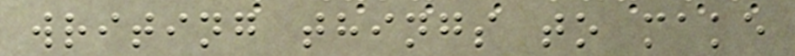writing things to make
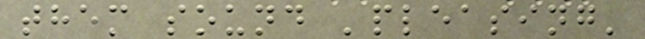them sound 'pleasing'
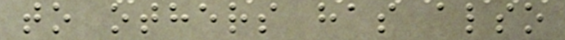to others has also
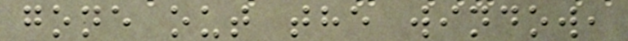gone out the window,
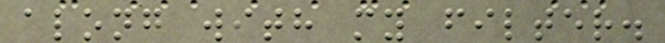along with my filter.
